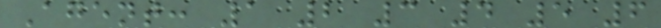Agent: 1 2 3 4 5 6
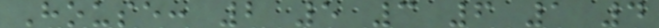House: 2 5 3 6 1 4
